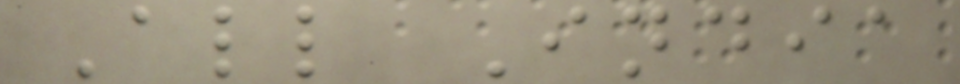All India
